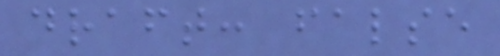draft: false
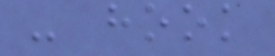- hook
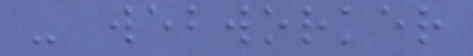- webworker
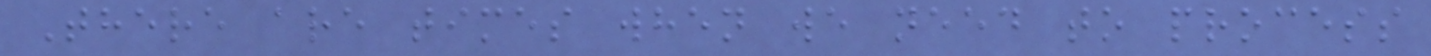There are times when we need to process
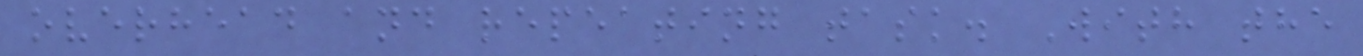overhead and repeating task. With the
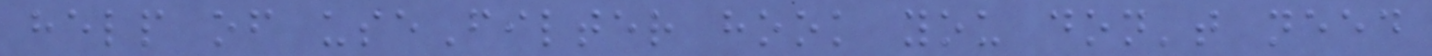help of useFilter hook you don't need
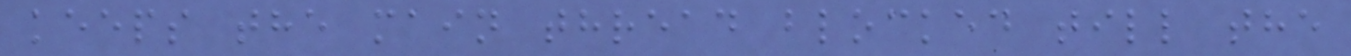keeps the main thread blocked till the
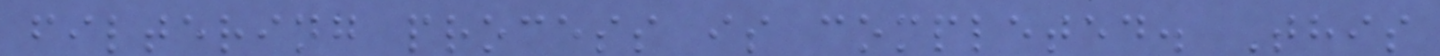filtering process is completed. This
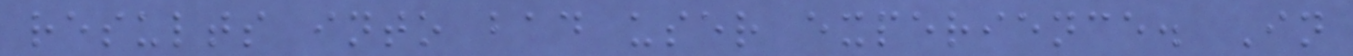results into bad user experience. In
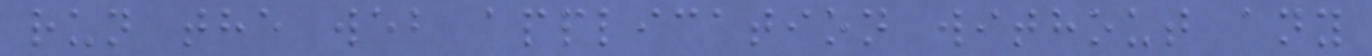run the web application without any
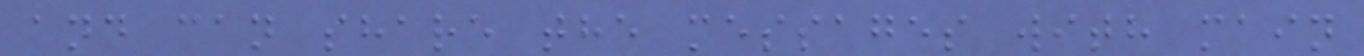and can share the messages with main
